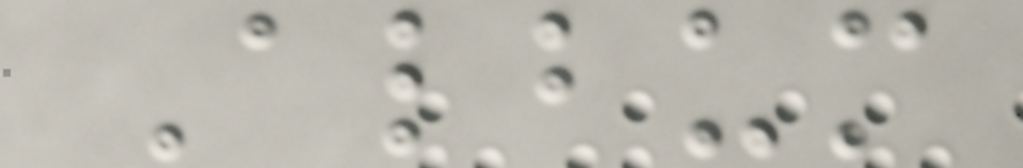Album
